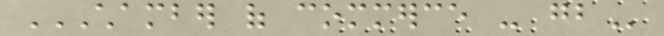CHAMBER OF COMMERCE - GB
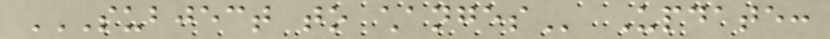SUBJECT TO CHANGES Update:
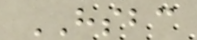HSBC
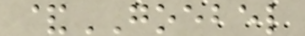&GOEBEL
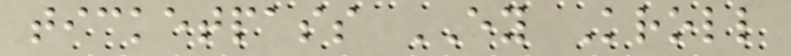ticketpass EY Kroll
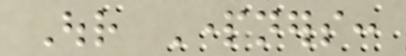Our Partners:
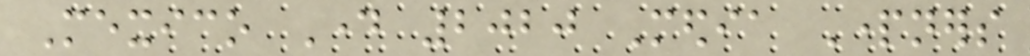Mexico Day 2020 Media Partners
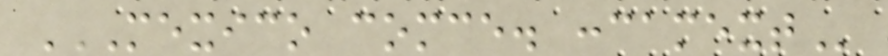MEXICO COMCE. CONCAMEXT
